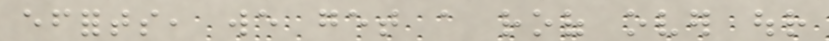efforts, we get a roof over our
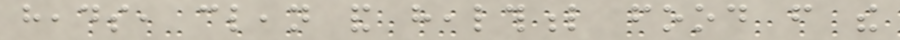heads, clean and healthful food from the
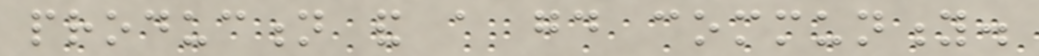production and a good community.
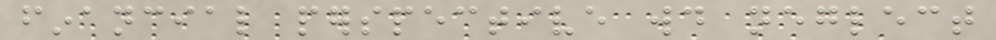financial perspective would neglect
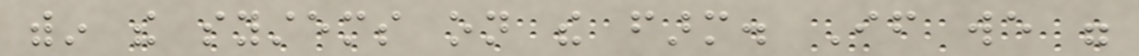within the systems on the farm. If we were
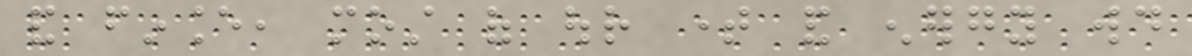and finance, most of our time and energy would
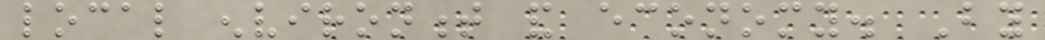local environment and economy. By
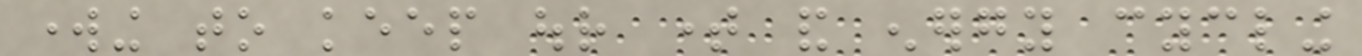working to keep our time and energy cycling
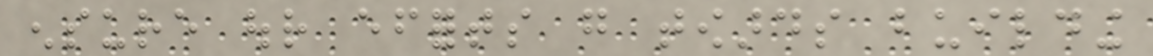ensure our efforts go towards building
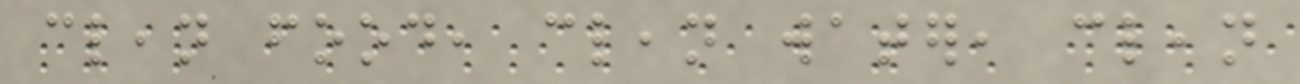clean food, clean water, clean
